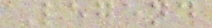Legend
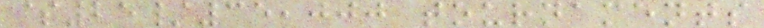$25/35,000 tournaments
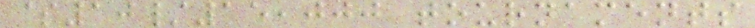$10/15,000 tournaments
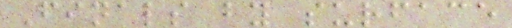Finals by surface
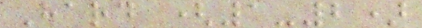Hard (1-2)
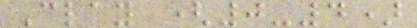Clay (0-4)
